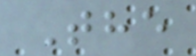The
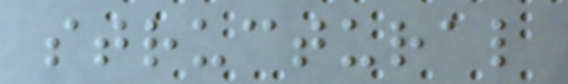structural
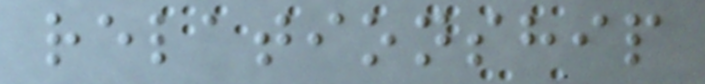relationship
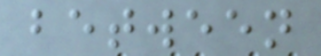between
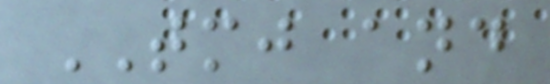TMJ and
